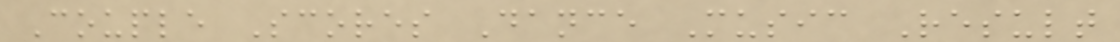Couple Scores Dance Music Result
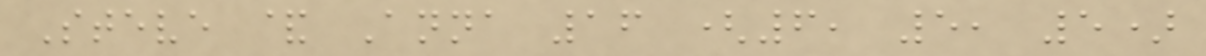Steve & Anna 16 (6, 5, 5)
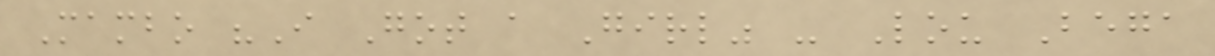Mambo "I Got a Girl" - Lou Bega
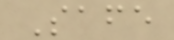Safe
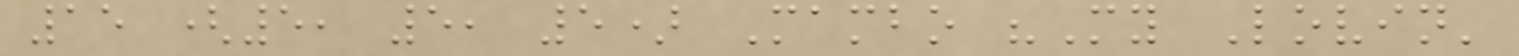15 (5, 5, 5) Mambo "My Lovin'
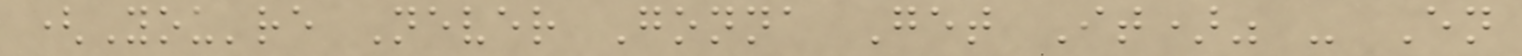(You're Never Gonna Get It)" - En
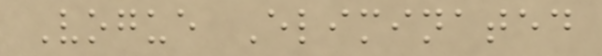Vogue Eliminated
